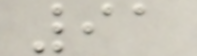91
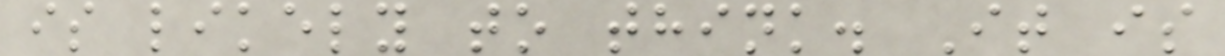is likely to think. It is
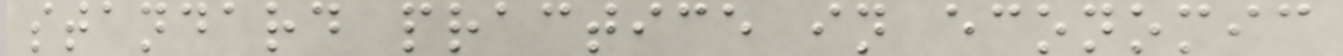standard practice in economic
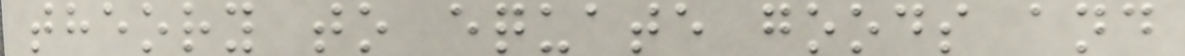theory to equate goods and
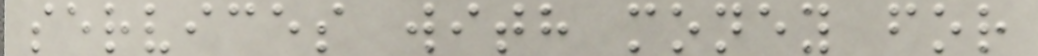services with money for
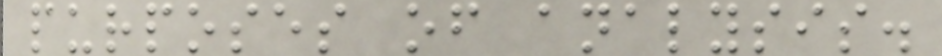purposes of analysis.
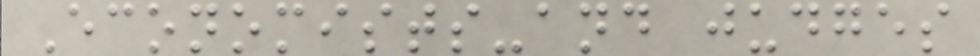Economists-and judges
